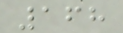168
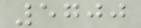5700
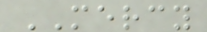MERCY
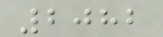2082
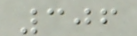306
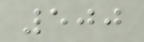500
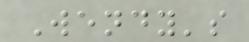Wendy's
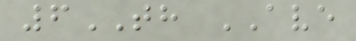6TH AVE
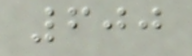600
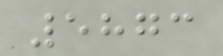5873
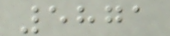5871
